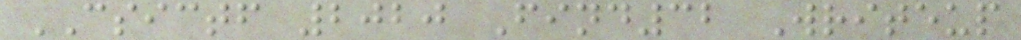CSICTF 2020 Find32 Writeup
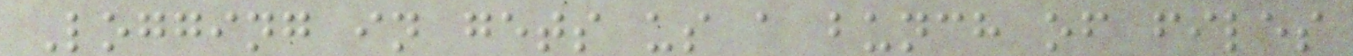Logging in gets us a bunch of files
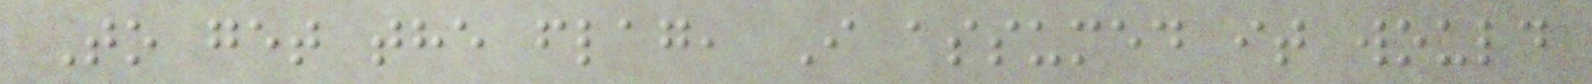To get the flag, I assumed it would
